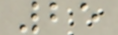25
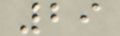29
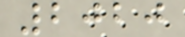2020
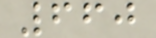660
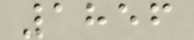1856
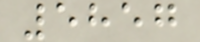5857
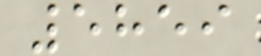5859
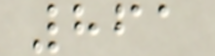861
